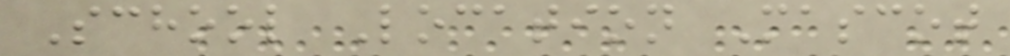School Location Mascot
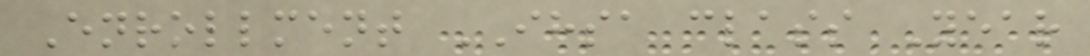Enrollment IHSA class Year
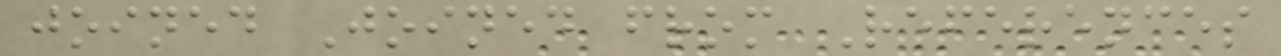joined Joined from References
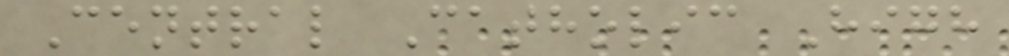Central Catholic High
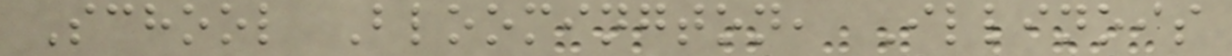School Bloomington, Illinois
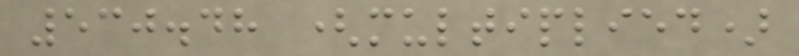530.48 (multiplied)
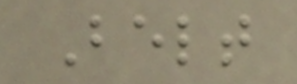Belt
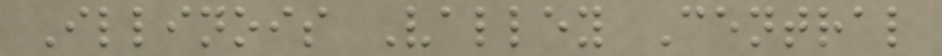Illinois Valley Central
